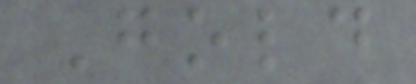Gold
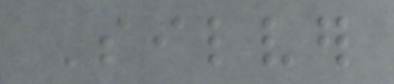Silver
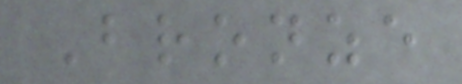Bronze
